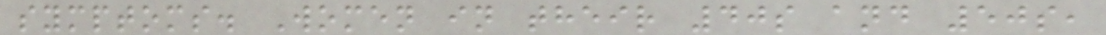symptoms. Women in their 40s and 50s,
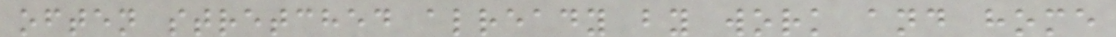often stretched already by work and home
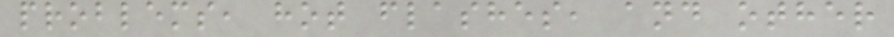problems, hot flashes, and other
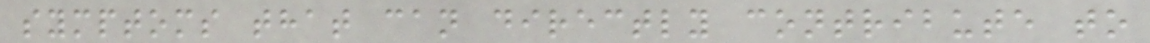symptoms that can directly contribute to
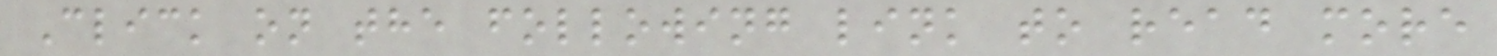Click on the following link to read more
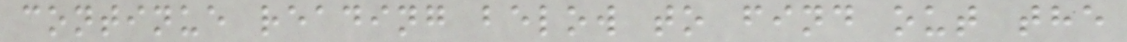continue reading below to find out the
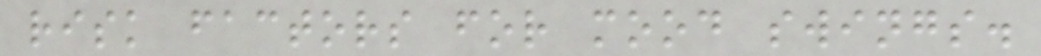risk factors for mood swings.
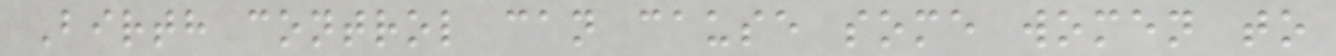Birth control can cause some women to
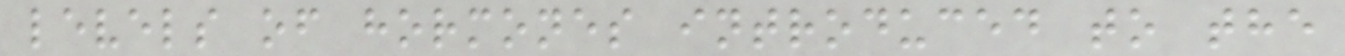levels of hormones introduced to the
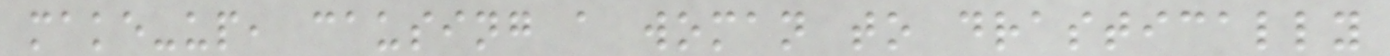make-up, causing a woman to drastically
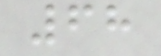68
